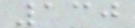130
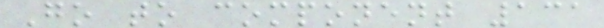Go to component 131
